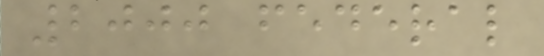2000 federal
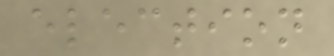election
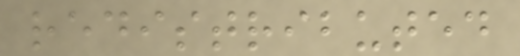redistributed
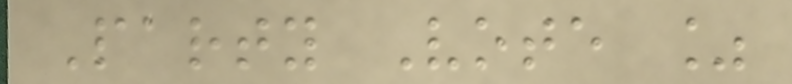Party Vote %
